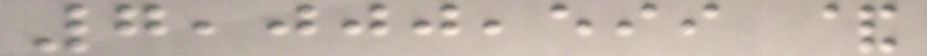7,000,599 &
